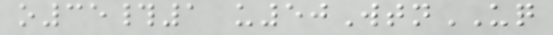o35#1 u50WtnUQ
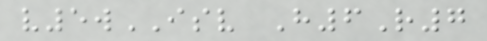v5wISV H6R7
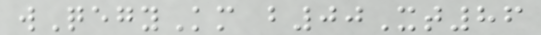wQegyKm b00Xt86
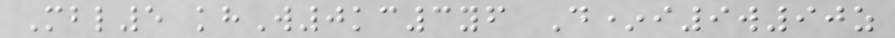Mbl5 khW0kc3yf D*i9w90z
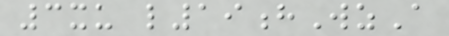3xu l19hWzA
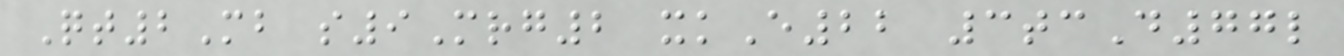Qt2Mb s9Mrg2 xkE22 3tcD77l
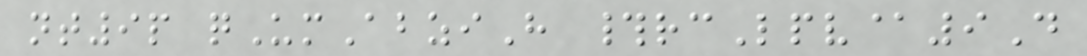nt9p qUmAbziH #rcLpv@9D
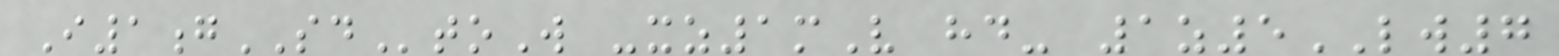I1gSDtoW -xz1mV hd- 1z5LW7
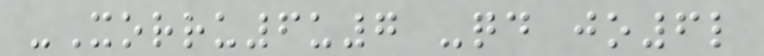-Xorru6u7 -qd jo6l
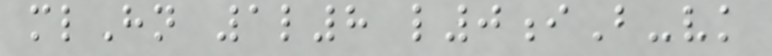mlHn 1l8 l0iB-vk
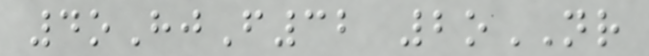4oHjF32 2oNR
